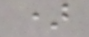)
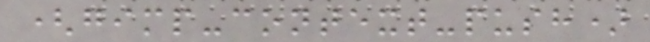(gimp-context-push)
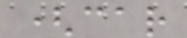(car
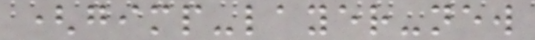(gimp-layer-new
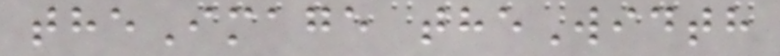theImage theWidth
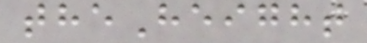theHeight
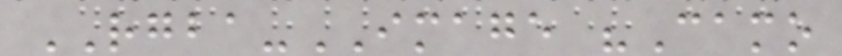RGBA-IMAGE "Camo
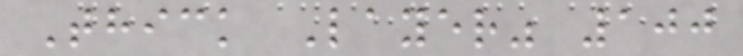Thick Layer" 100
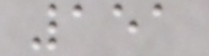151
